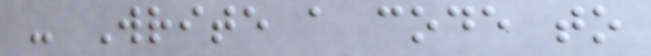- Write a code to
